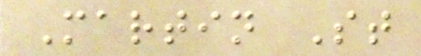Martin St
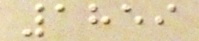1859
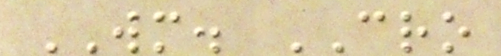WM. CRO
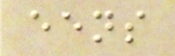eens
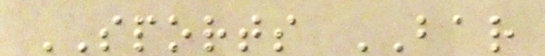SPORTS BAR
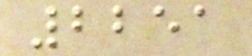2251
